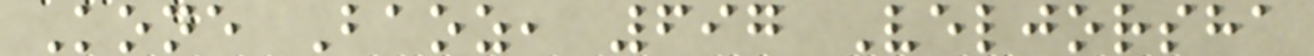Kone Baoz, 697 Veljorsha
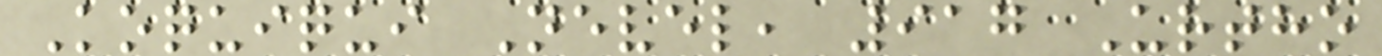Koquiqui Nevel, 917 Urtho
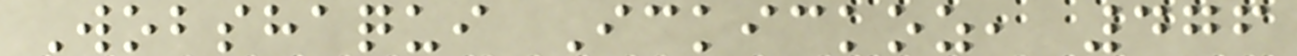Wobshaqui Ickickoz, 476
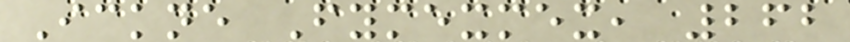Ickne Fymexmex, 262
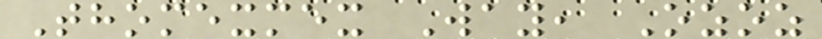Thomexmex Way, Ozoz
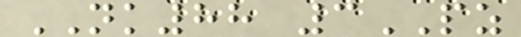NK88 3PZ
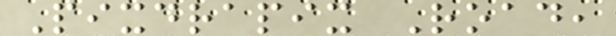Pixdrapix Road,
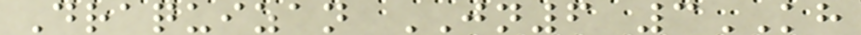Draquizan JN6 3KH
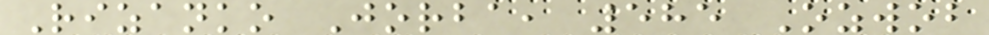Rizanko Jorba, 585 Ozwob
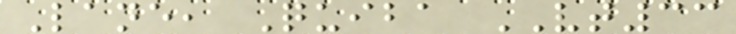Lane, Quiba VT33
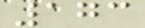173
